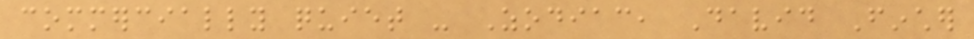commercially quiet - Zodiac, David Fincher
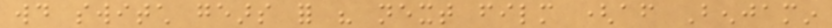would switch gears for his next film (after Benjamin
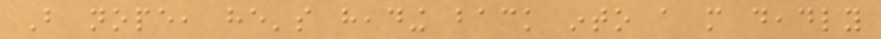But nope, he's heading back into a more deadly
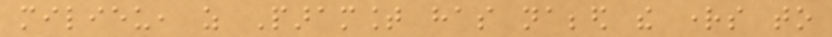milieu, as Paramount has nabbed the rights to
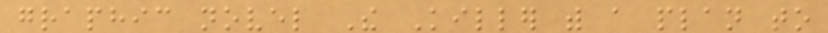graphic novel The Killer with a plan to
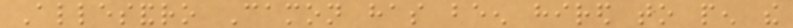Allesandro Camon has been hired to pen the
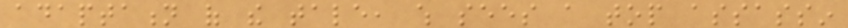adaptation of the tale, which sees a top assassin
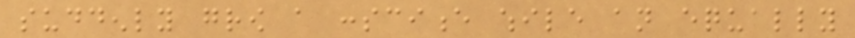suddenly grow a conscience while an equally
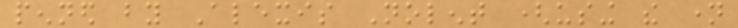penned by Alexis Nolent (using the name
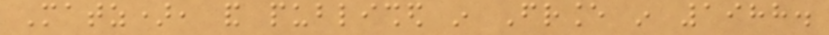Matz), and published in France in 1988.
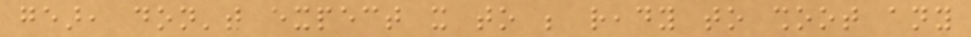gear, don't expect it to be ready to shoot any
